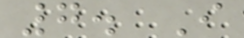7. I
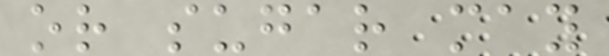or sugar may
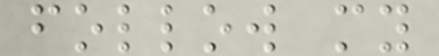follow my
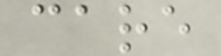care
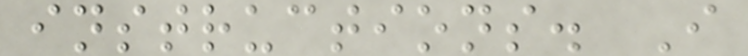instructions. I
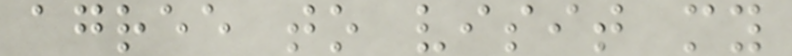agree to visit my
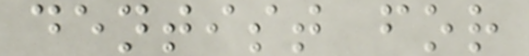dentist for
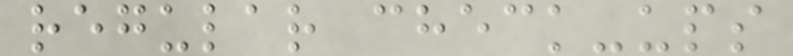regular check-ups
